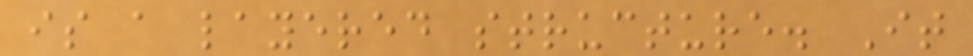is a layered structure. It
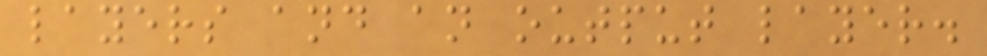layers and an output layer.
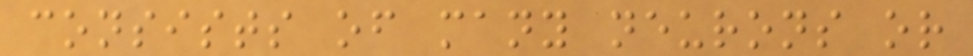consists of many neurons or
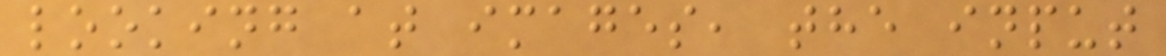looking at images, the input
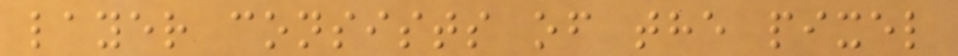layer consists of the pixel
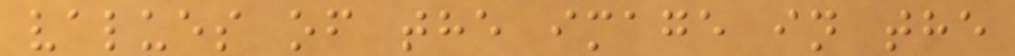values of the image in the
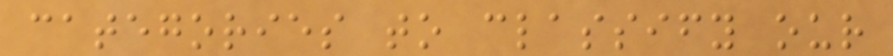categories to classify our
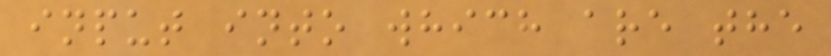input into which are the
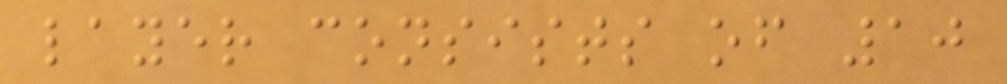layer consists of 10
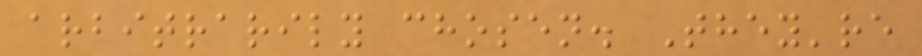arbitrarily chosen. They're
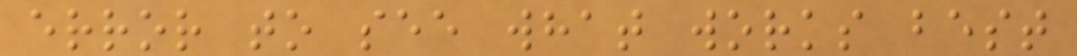error to see what works best
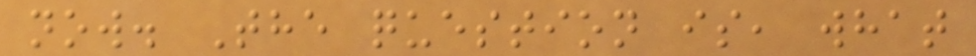now. The question is, what
